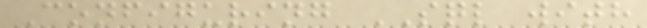Configuring SQL with
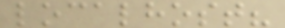localhost?
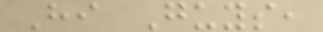Hi Guys,
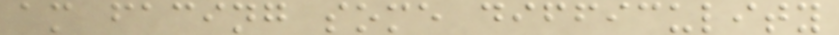am facing some difficulity
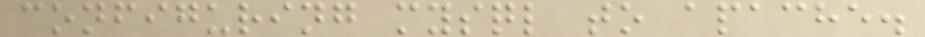configuring mysql to apache.
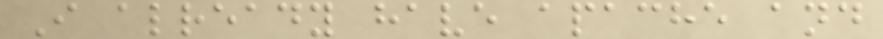I already have apache and
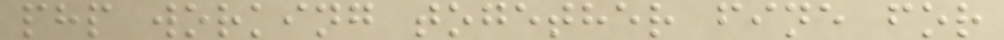php working together fine for
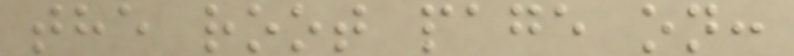the root page on:
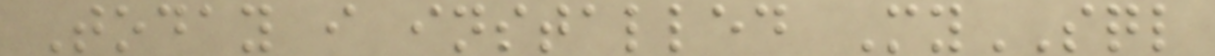Today i installed MySQL
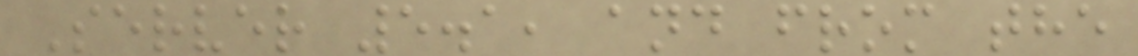Server 5.1, and from the
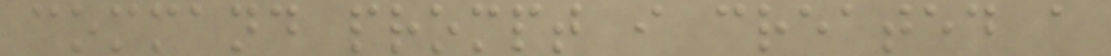command prompt i created a
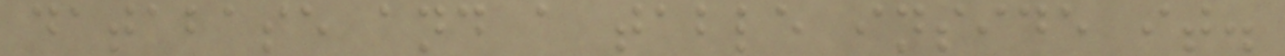database and a table inside it.
